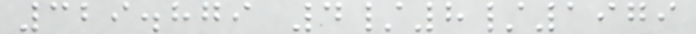329.879 4/8/1979
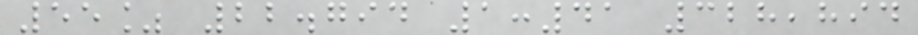55% 22.794 1:41 328,894
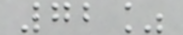72%
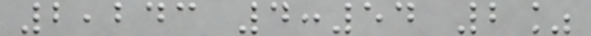2,243 4:54 2%
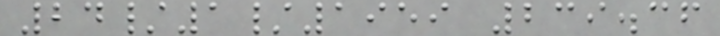24/1/1959 239.36
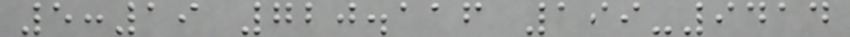5:19 720.116 199-9414
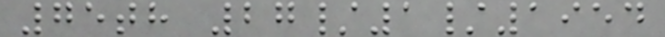75th 27/1/1954
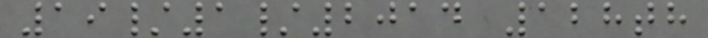19/1/2014 128th
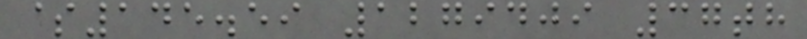$145.59 1279409 37th
